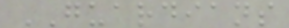GUARDIANS
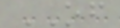OF
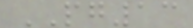PG13
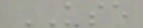USE
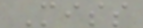Miss
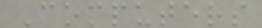Computers
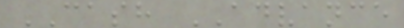CASH ADVANCE
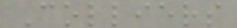Colliers
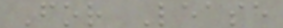For Lease
